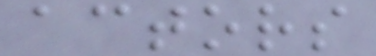actors
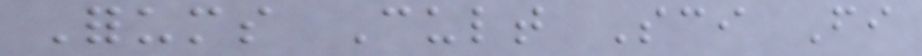Forums Cult Sci Fi
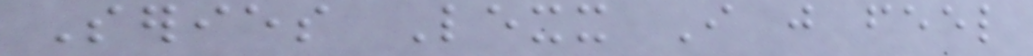Series Lexx I just feel
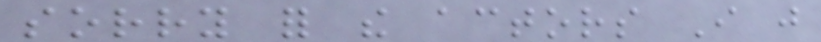sorry for the actors I just
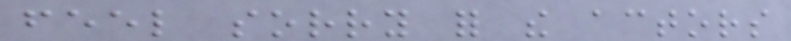feel sorry for the actors
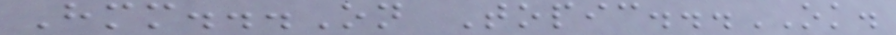Hmm...On Topic...OK.
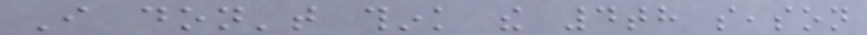I don't think the 4th season
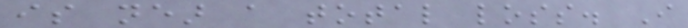is near a total loss. I
